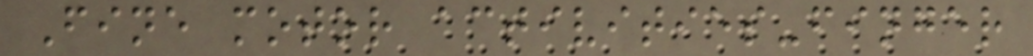Fine motor activities-finger
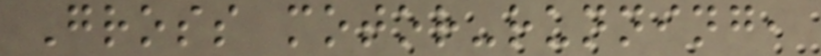Gross motor-running,
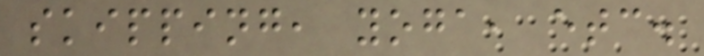skipping, yoga, etc.
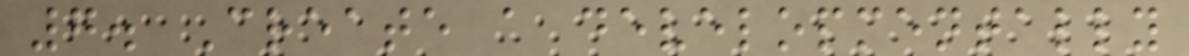7. Create a developmentally
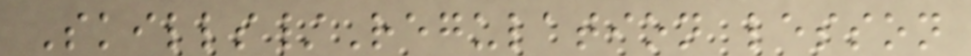Skills/Regulation lesson
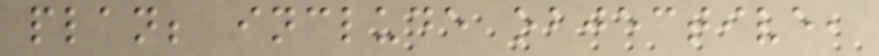plan; include objective,
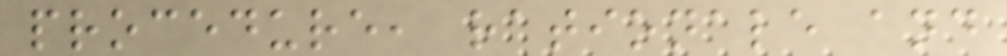procedure, rationale and
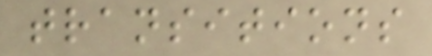transitions
